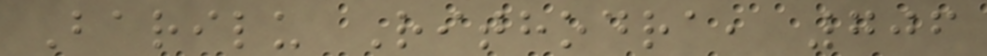Barilu Rithodra, 706
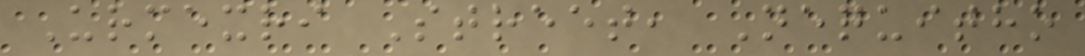Urmexri Street, Nequitho
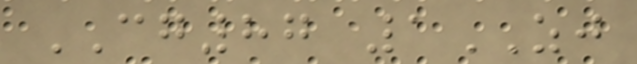CG87 1ZJ
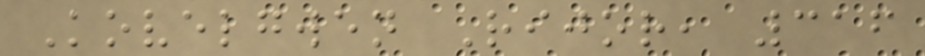Kovelgwen Rijor, 316
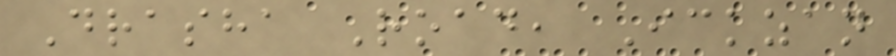Drasha Road, Ickzan
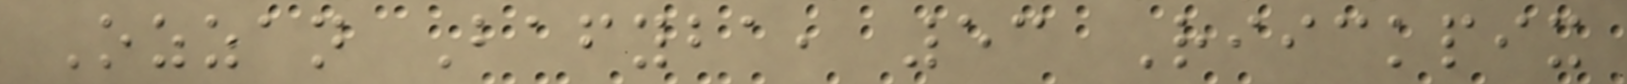Ozzan Bafyba, 53 Riickpix
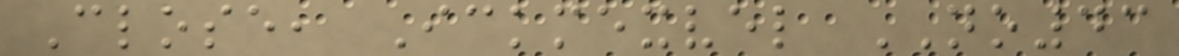Close, Ickmexvel NO43
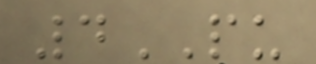4PU
